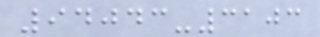94043-3103
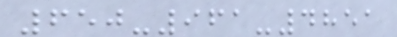650-961-4851
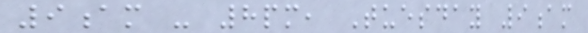9am - 8pm, Tuesday 9am
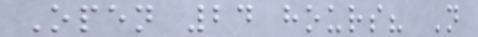Open 24 hours? N
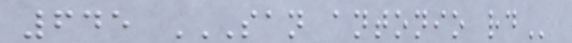645 SAN ANTONIO RD
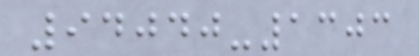94040-1303
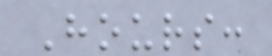Hours:
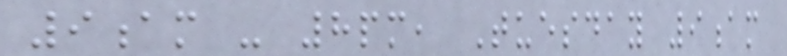9am - 8pm, Tuesday 9am
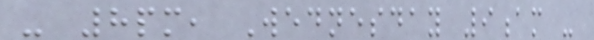- 8pm, Wednesday 9am -
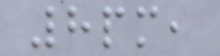8pm,
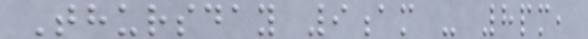Thursday 9am - 8pm,
